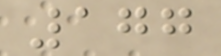177
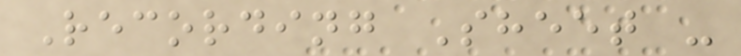Recording Sheet -
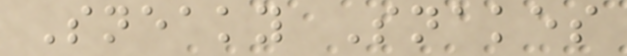Sneaky Snakes
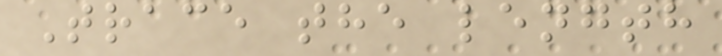Trace the length
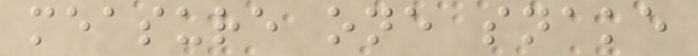measure one snake
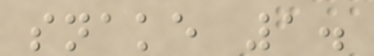snake 1.
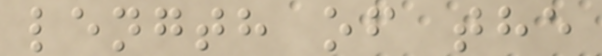length of the
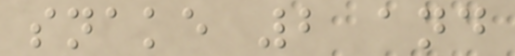snake 2 and
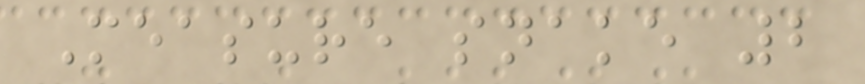Measure snake 2
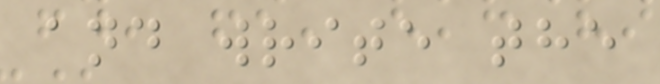and write the
